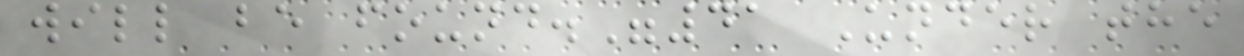will be found."41 Under the
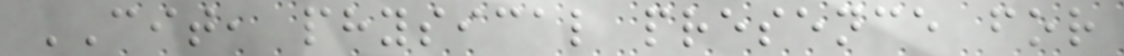CIT, physical presence for
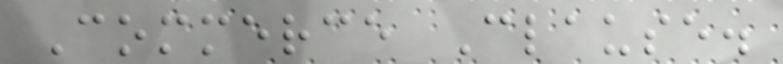Commerce Clause.
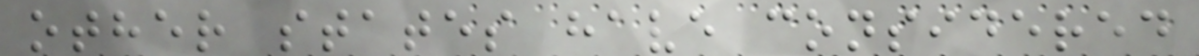other states have considered
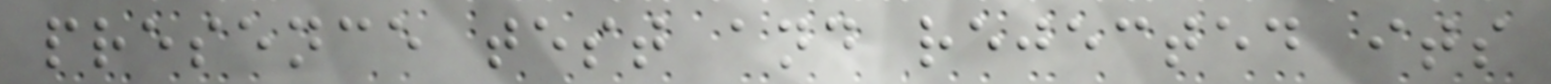presence test and rejected its
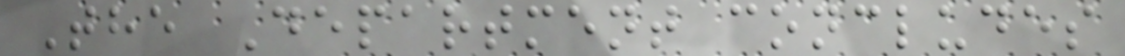The Department concludes
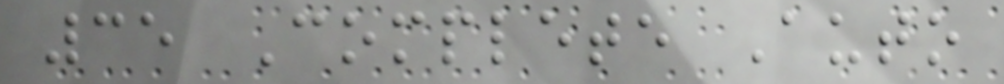35 Complete Auto
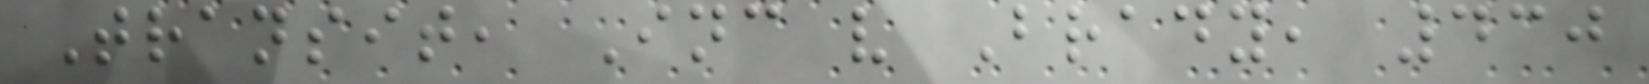Transit, Inc v Brady, 430
